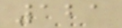121
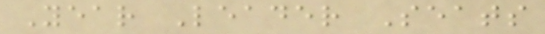Year Leader Seats
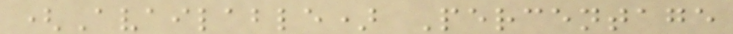(Available) Percentage
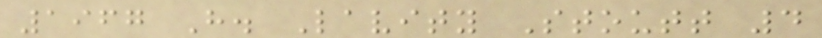1967 H. Lavity Stoutt 4
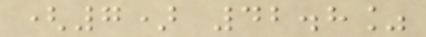(7) 42.8%
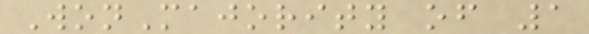WonMajority of 1
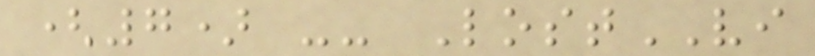(7) -- LostVI
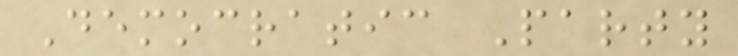Democratic Party
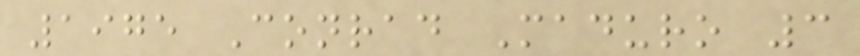1975 Conrad Maduro 3
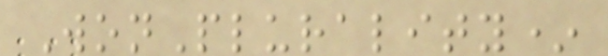WonPlurality*
